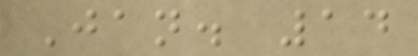Jan. 14
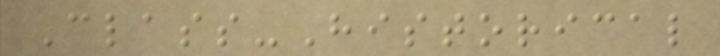Class-Historical
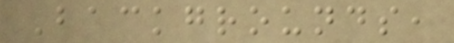Backgrounds,
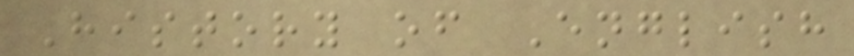History of English
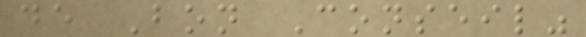de Bon Conseil"
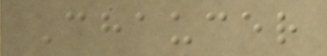Chaucer
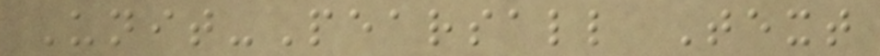Unit-Pearsall Text
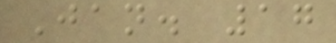Jan. 17
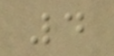4
